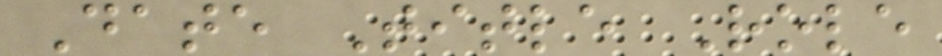Date Title Role
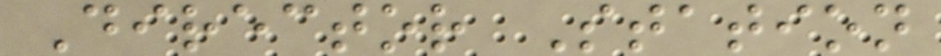Director Station
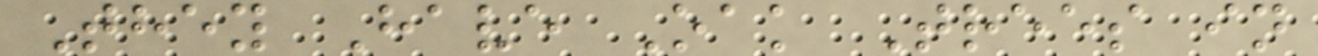They Have Oak Trees in
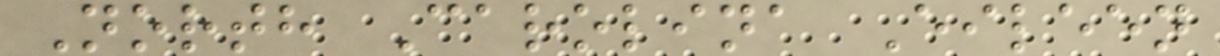North Carolina Eileen
